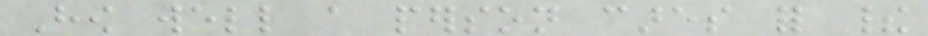How well a person cares for their
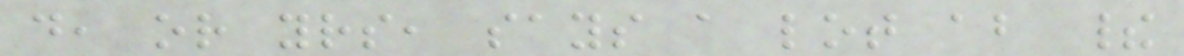do, or yours, says a lot about their
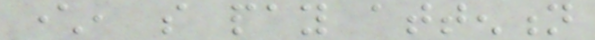character, so pay attention
